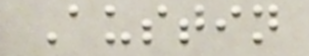Austin
